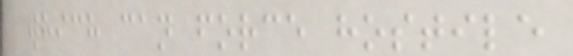which can force hostile
